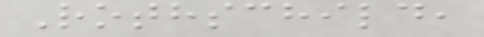Rothschild,
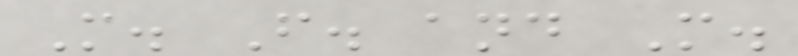M. F. and M.
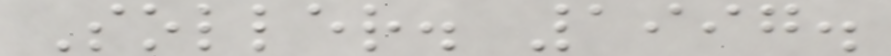Soller. 1997.
